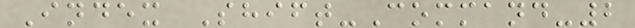Index Shift-Command-2
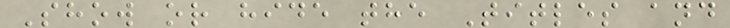Show or hide the Titles and
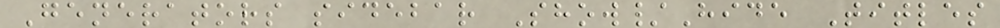Generators sidebar Show/Hide Titles
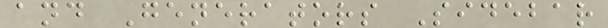and Generators Sidebar
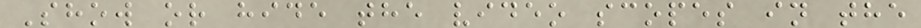Show or hide the video scopes in the
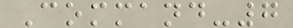Command-7
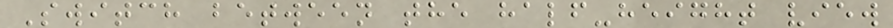Switch between the half-height view
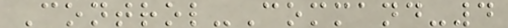Control-Command-4
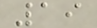19
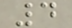4
